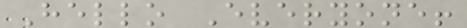Hello Everyone!
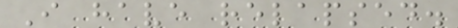I have relapsed.
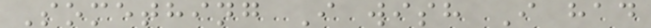Something I wish I had
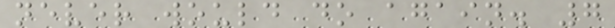never would do again. 7
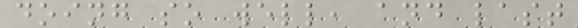doing so well, and last
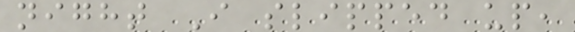night I slipped up,
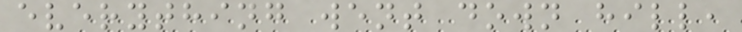everything went down hill,
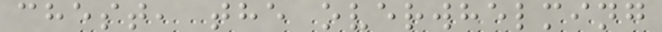chest, the overwhelming
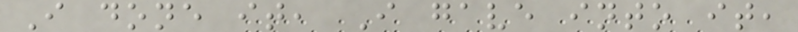I done it, I gave into it,
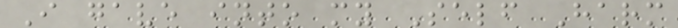I gave into my Self Harm
